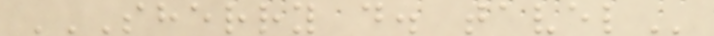SHERRY D. TAVEL
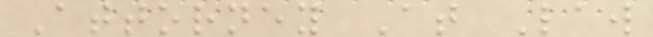Attorney At Law
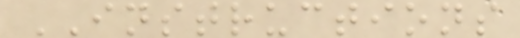INSTRUCTIONS
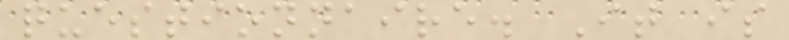questionnaire. It is
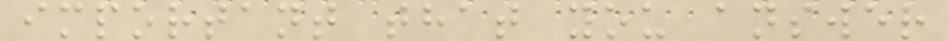important that you answer
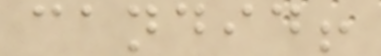candid!
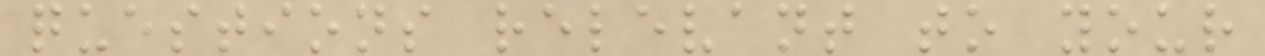questions relevant to your
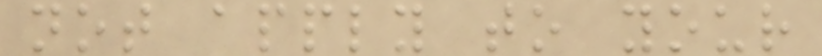not apply to your
